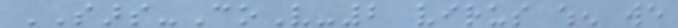SARS-CoV-2 virus when we
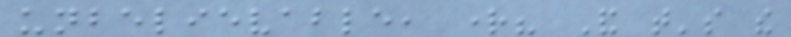unbelievable, right? And that's the
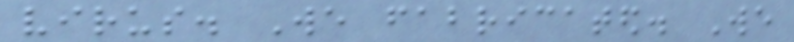virus. We fabricated. We
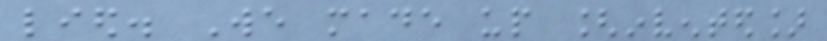lied. We made up [invented]
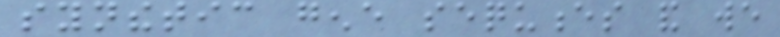synthetic gene sequences and we
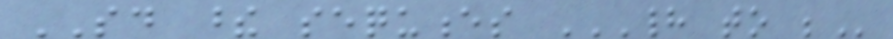SAID these sequences HAD TO BE
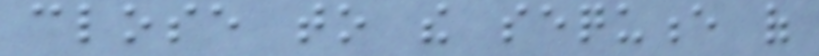close to the sequence of
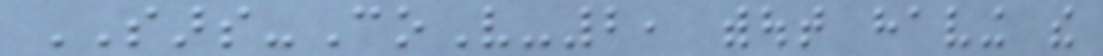SARS-CoV-2, without having the
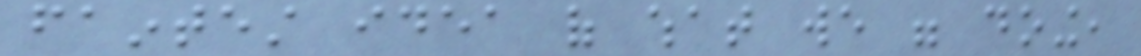faintest idea of what we were doing,
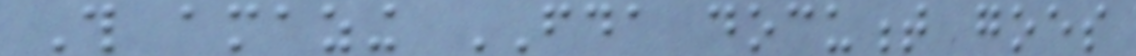This amazing FDA document goes
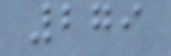279
